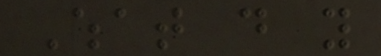What do you
